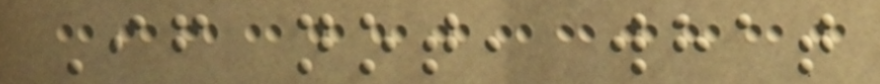If not, what
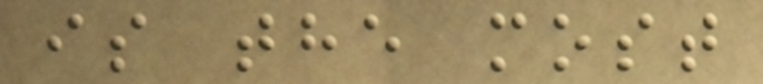is the most
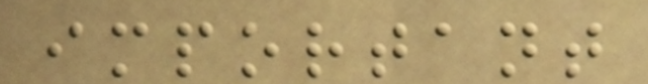important
